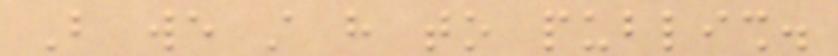But we still have to publish.
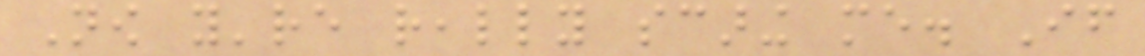Now you're really scaring me. If
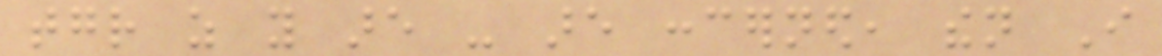together as you are - are concerned, then I
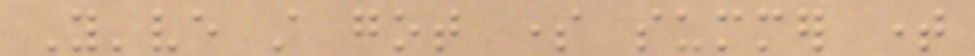You've still got some summer time
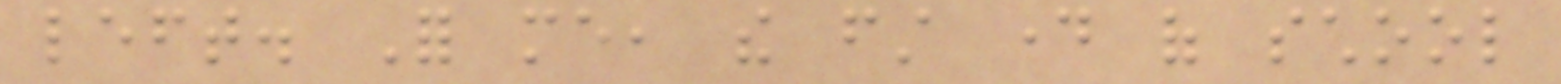left. For me, the first day of school
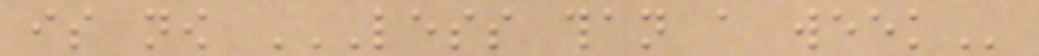is now LESS THAN A WEEK
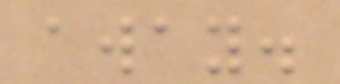away.
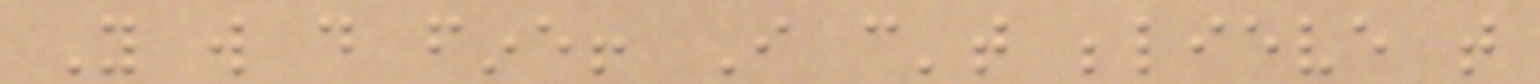You will do fine! I can't believe that
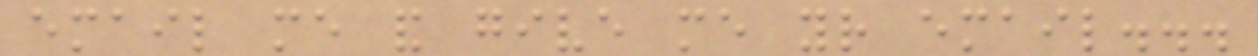email me and give me your email...
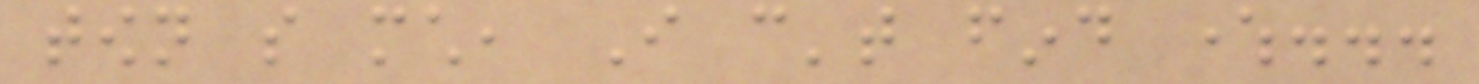town so much, I can't find where...
